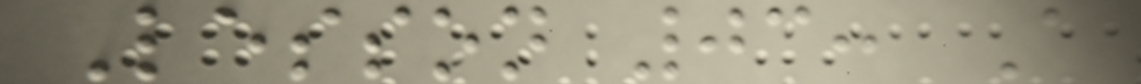Lesson 03: A
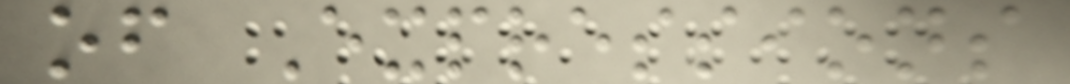of Expressions
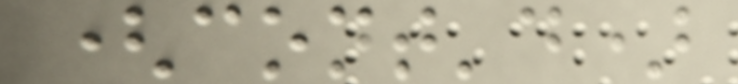(cont'd)
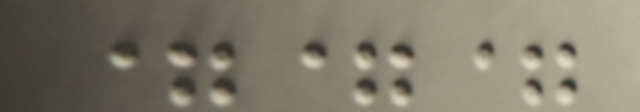===
